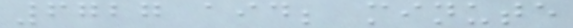6727 aid; minute
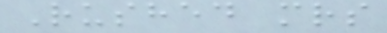Rushed mrs
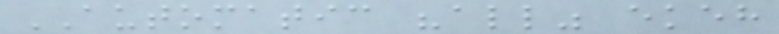AUTOMATIC "all" ekeh
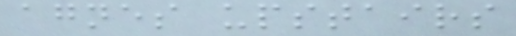agnes upstairs
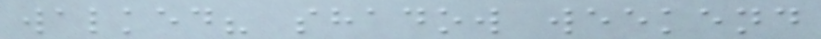walked? shadow weekend
